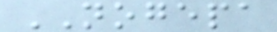NOGEPA
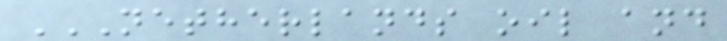NETHERLANDS OIL AND
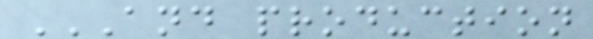AND PRODUCTION
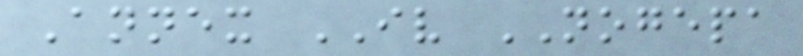Annex IV NOGEPA
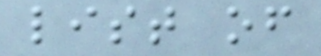list of
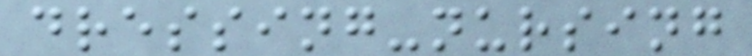dressing-nursing
